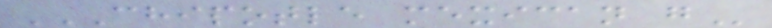CHIPOTLE MEXICAN G
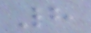8
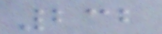232
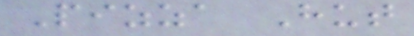Pizza Hut
